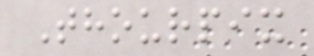Thourpix
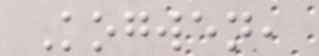Kogwen,
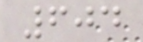604
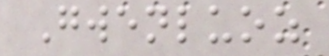Gwenluoz
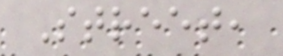Street,
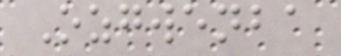Ozgwenba
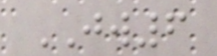JW6
